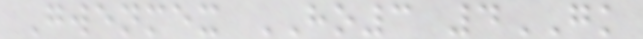Gwenmex HO3 4GK
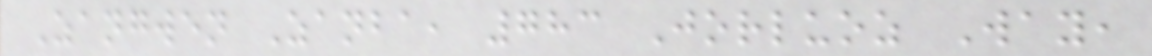Zangwen Zanba, 783 Jorluoz Way,
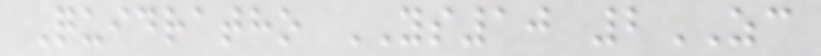Quidratho YS10 2ZC
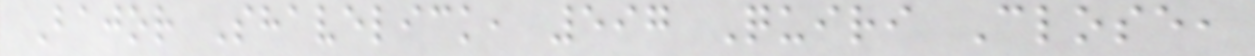Bajor Shavelick, 597 Quiri Close,
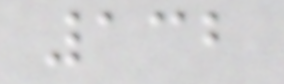132
